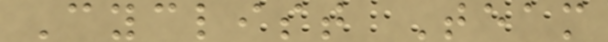Cyclist Team
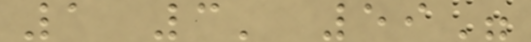1 3' 59"
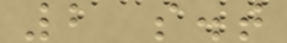2 s.t
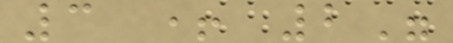3 + 2"
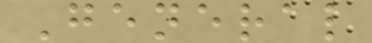General
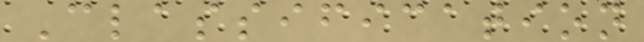Classification
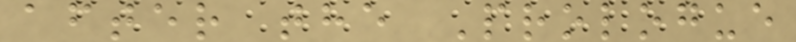after the Prologue
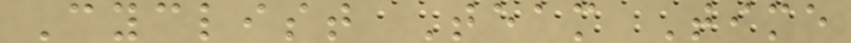Cyclist Team Time
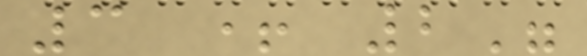3 + 2"
